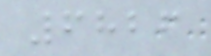6826
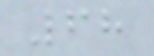68
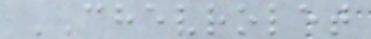CHEVROLET
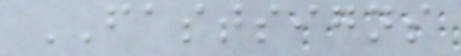FASTSIGNS
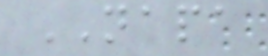NAPA
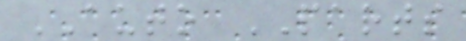AUTO PARTS
